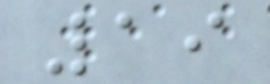19
